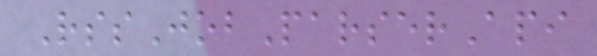RssJobParserApi
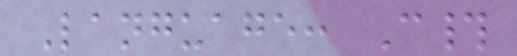Language: C#
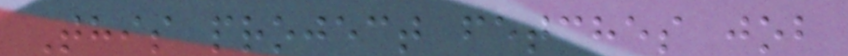This project fetches job
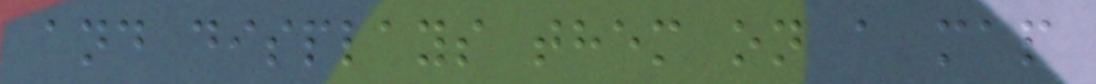and displays them on a map
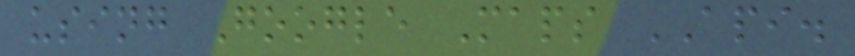using Google Maps API.
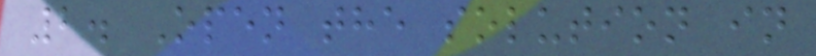2. Open the solution in
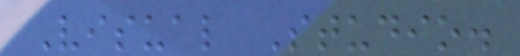Visual Studio.
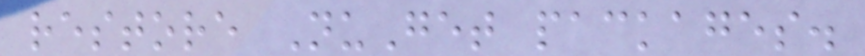restore NuGet packages.
